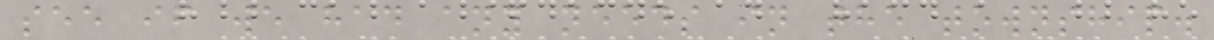see if we had any needs in the township.
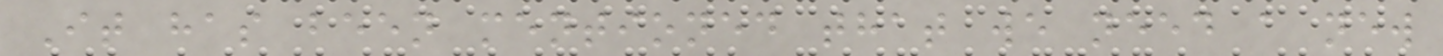It has been mentioned that we need a new
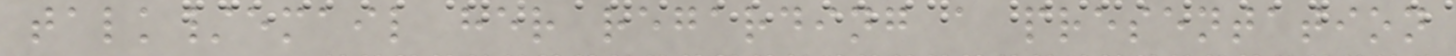talk/email her regarding a presentation
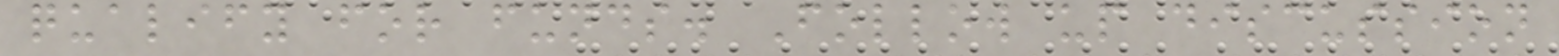qualify for funds. Follow up discussion
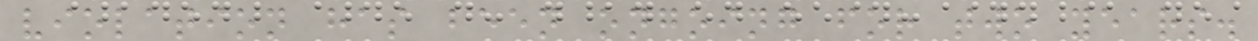violation has been ongoing for two years.
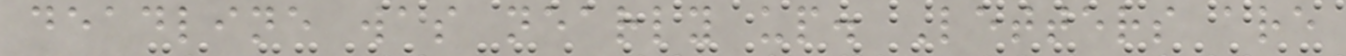deadline was nearly up. Letters are
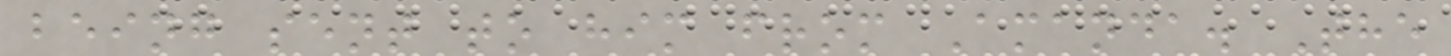being sent to him from Amanda. The
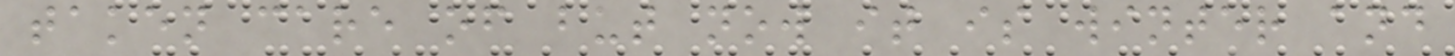taken care of but now it is winter and
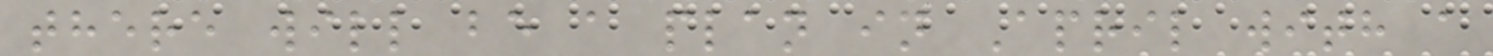there will be a plan in April with a
